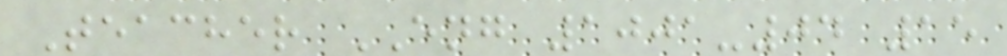Teacher ENG 1001-04 15
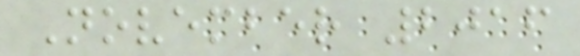November 2016
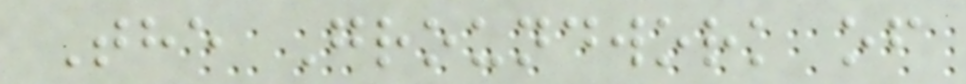The Groundwork of
